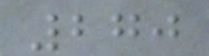270
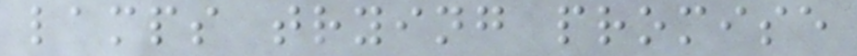lamps trying promise
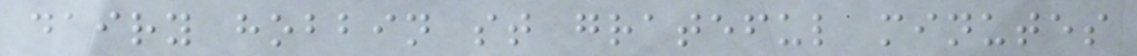dairy hobbin st grateful minutes
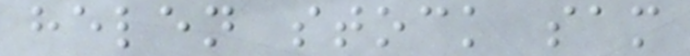helen stock sam
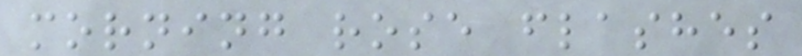morning rose flashes
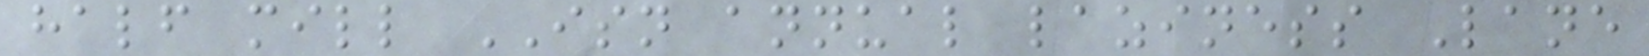half mill ISN annual laziness Lane
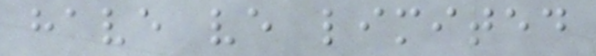have ve limited
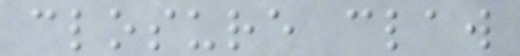closure claw
